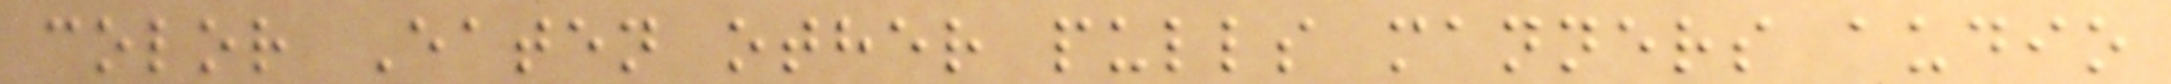color Eaten other pulls manners audio
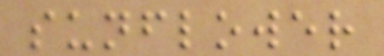sunflower
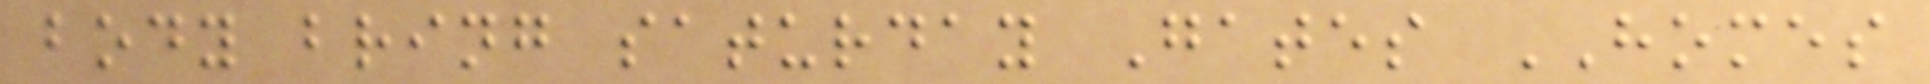body bring saturday Gates HOMES
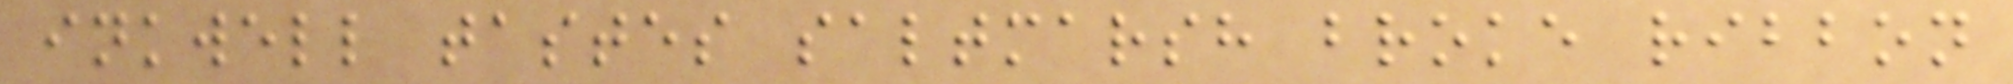inkwell tastes saltmarsh broke ribbon
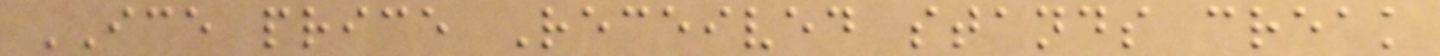ICE price Received stands creak
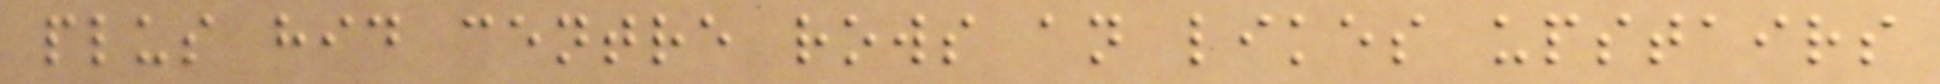plus hid centre rows an likes upstairs
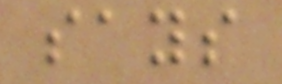says
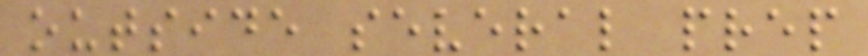outside several prep
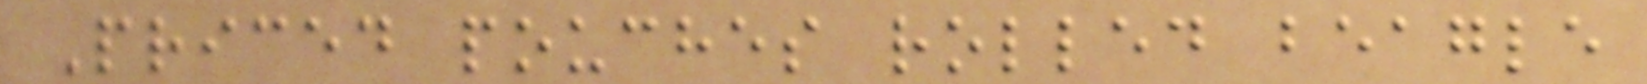Priced pouches rolled beagle
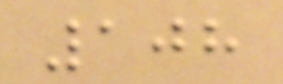108
